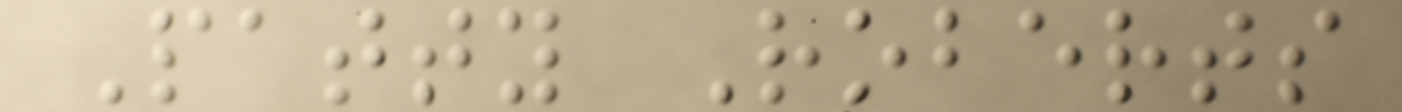Patty Roberts
